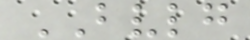BVLG
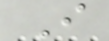I
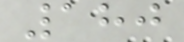180
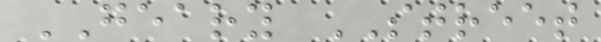GEARY STREET
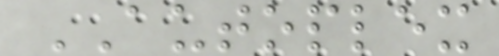AUTOPLEX
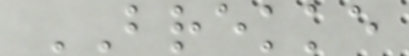BREKKE
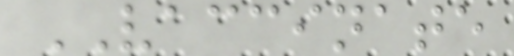VACCINATE
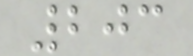203
